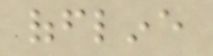offline
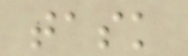task
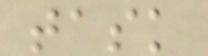task
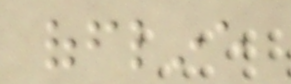offline
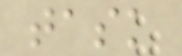task
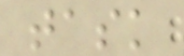task
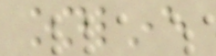online
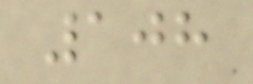108
